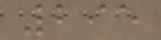295
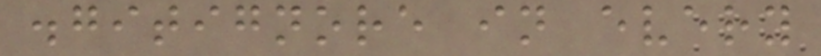.gitignore in every
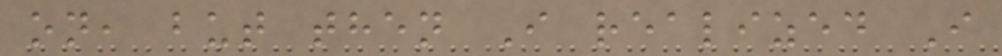on, but then I realized I
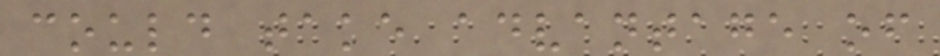could take advantage of
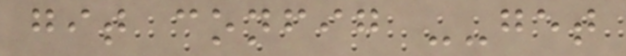git config --get
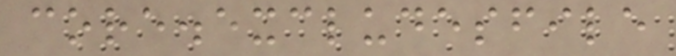core.excludesfile
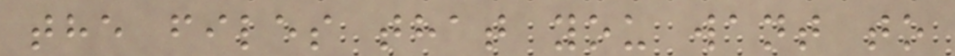the files that you want to
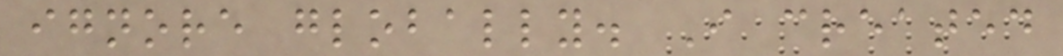ignore globally. I created
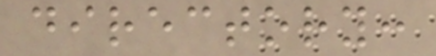directory:
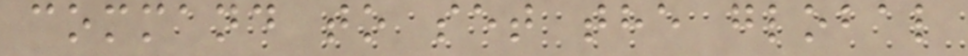command to set the global
